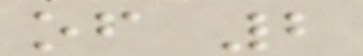of 2
